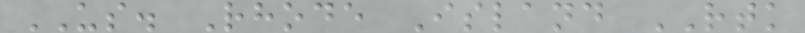US. Rhode Island RTK
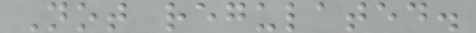Not regulated.
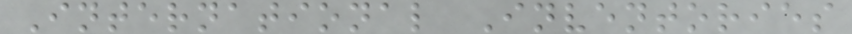International Inventories
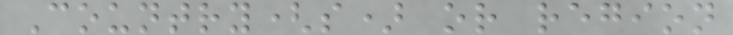Country(s) or region
